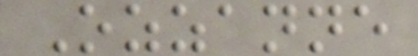Ozzanne
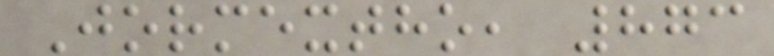Jormextho, 873
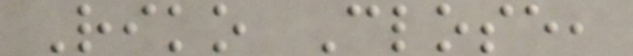Riko Close,
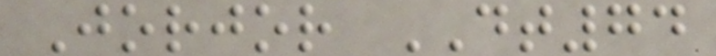Jorjor DT74
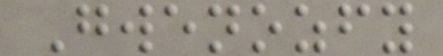Gwenozfy
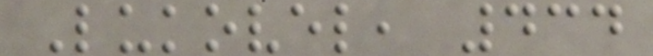Lukovel, 434
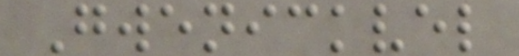Gwenickvel
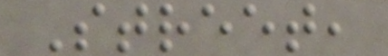Street,
